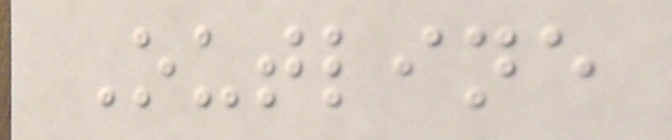Outline
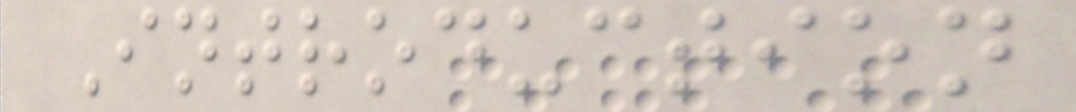Introduction
